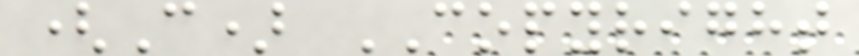(C) COPYRIGHT
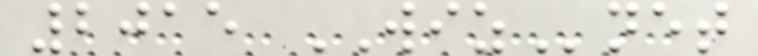2015 WIZnet
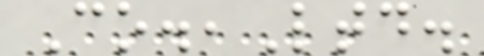Co.,Ltd.
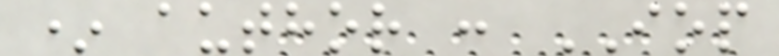* author : IOP
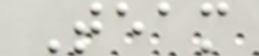Team
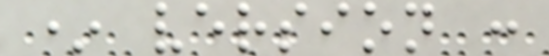* version :
